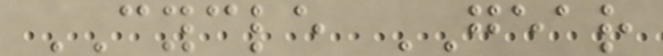CYCLE GEAR
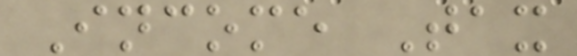Income Tax
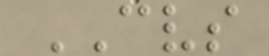CVS
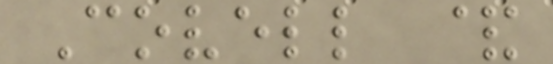Covell &
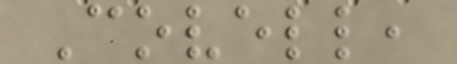Covell,
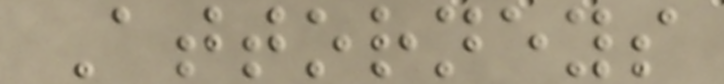Attorneys
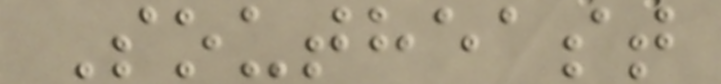Southeast
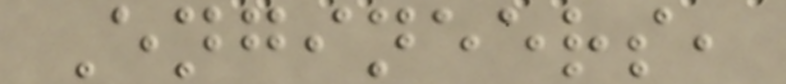Engineers,
